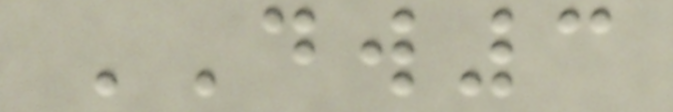DW3
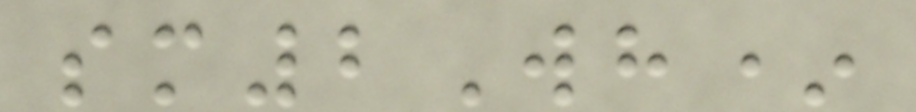sm2Wh*
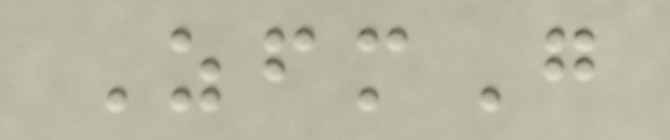ZfmG
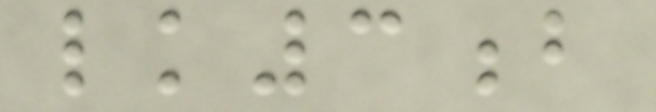lk3b
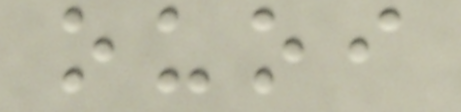ouoi
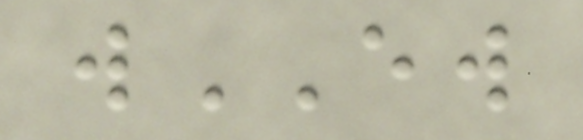wEW
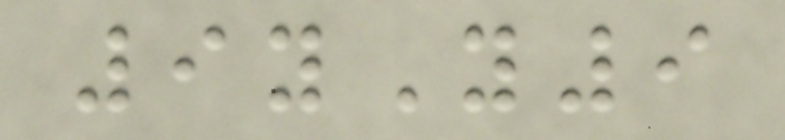9yY9
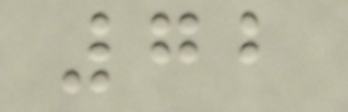72
